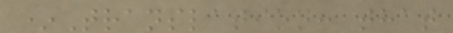*Translation: that
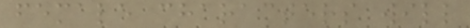female characters will
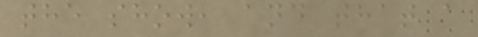the show, and that a
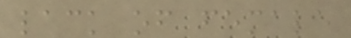lack of female
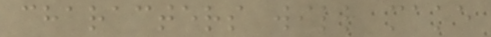characters will make
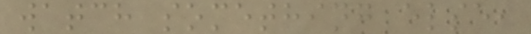watch something else,
